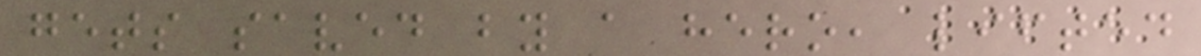gets saved by a hero, lifted
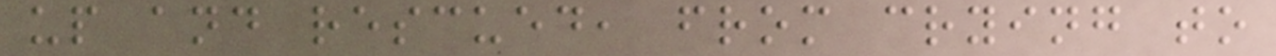up and rescued, from crying to
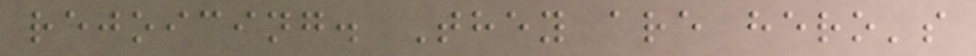rejoicing. They are hero's
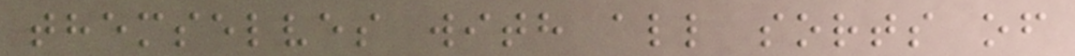themselves with all sorts of
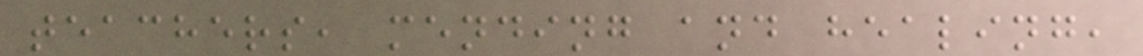teachers, mending and healing,
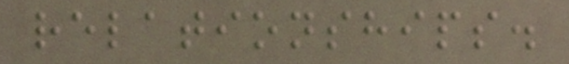relationships.
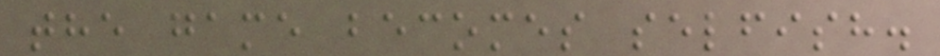the game becomes selfish.
